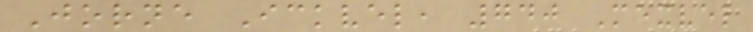Jorne Ickvel, 740 Mexvel
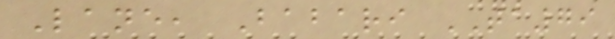Lane, Babari TA79
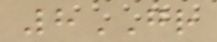8GR
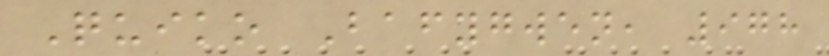Quiko Bafygwen, 978
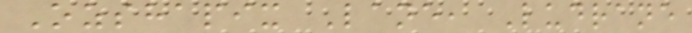Ozshapix Lane, Ludrane
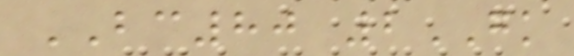BC80 2GK
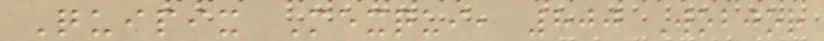Quipix Mexqui, 800 Wobjor
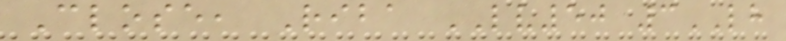Close, Riba LV50 3LH
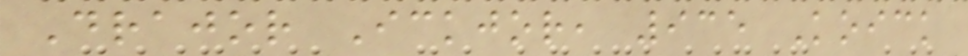Drajor Ickjor, 935 Koick
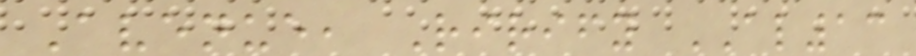Avenue, Rirify AL13
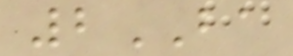2BA
